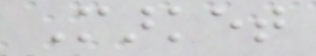Market
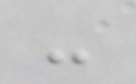-
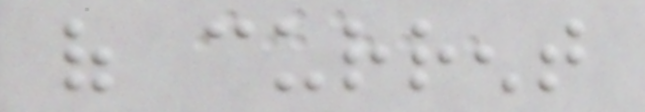of current
